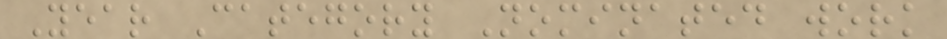Year Category Nominated work
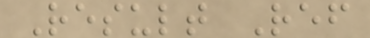Result Ref
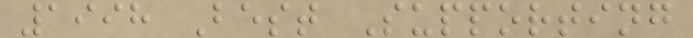1998 Best Supporting
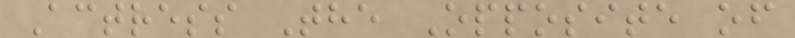Actress The Opposite of
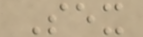Sex
